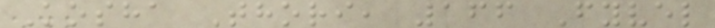Kosha Thori, 166 Fyvel
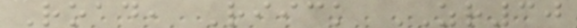Road, Riick ZR30
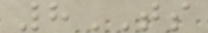8TS
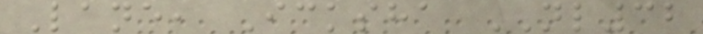Lane, Icksha NL32
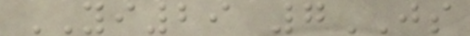YI29 7JS
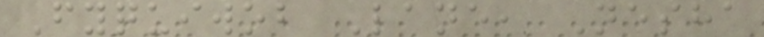Fyquiwob Lane, Nesha
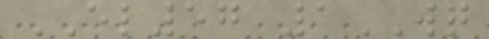EL57 1WQ
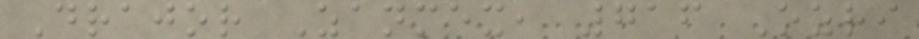Drajor Zanmex, 716 Ozri
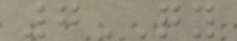7QY
